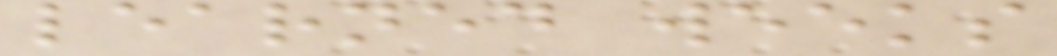learned weeks
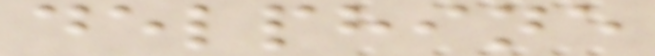delphine
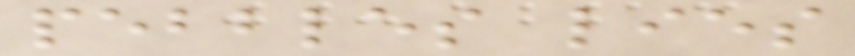pebbles lies
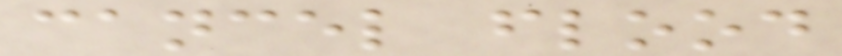cancel flood
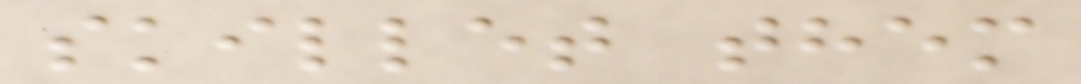skillet them
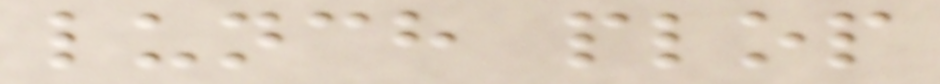lunch plop
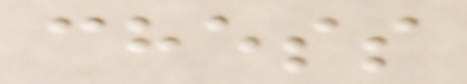chess
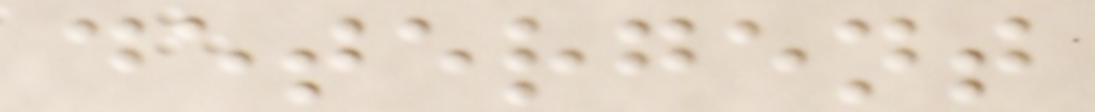detergent
